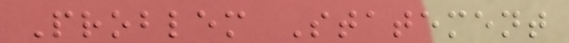Problem Statement
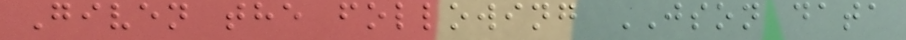Given the following JSON data
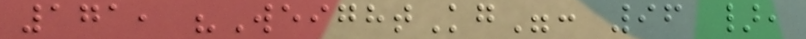171, "WeightKg": 96 },
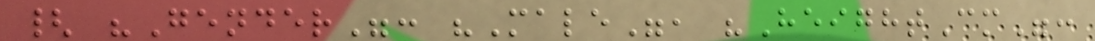{ "Gender": "Male", "HeightCm":
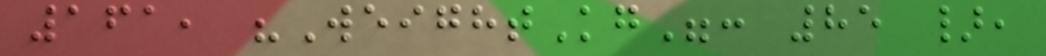161, "WeightKg": 85 },
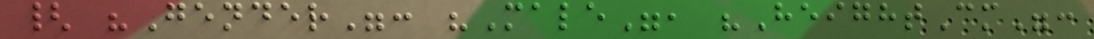{ "Gender": "Male", "HeightCm":
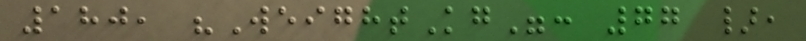180, "WeightKg": 77 },
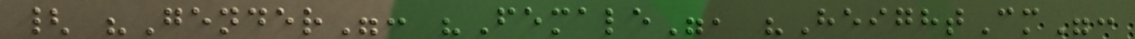{ "Gender": "Female", "HeightCm":
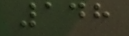148
